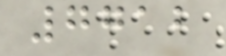7712
